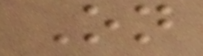On
